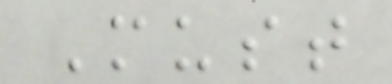Must
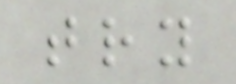try
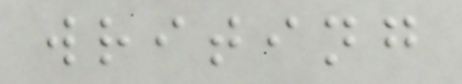writing
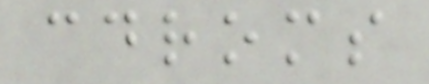cdroms
